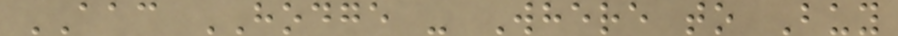AAC HODGE - Where to Buy
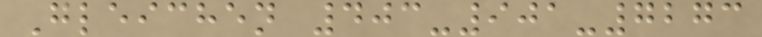Gleichen 403-901-7273
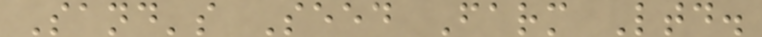Sand's Seed Farm Ltd.
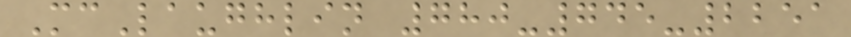McLaughlin 780-745-2251
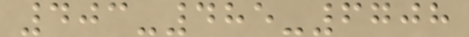403-485-6708
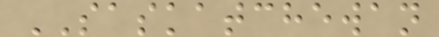SASKATCHEWAN
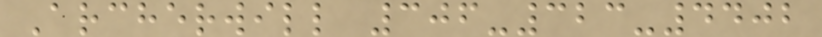Archerwill 306-323-4402
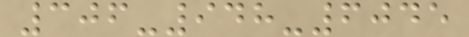306-948-6045
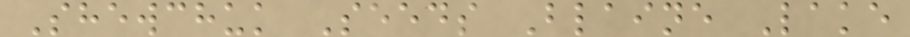Shewchuk Seeds Blaine Lake
